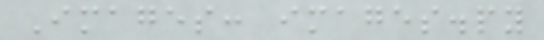Images: images.py
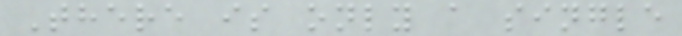There is only a single
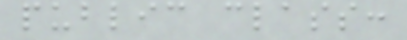public class:
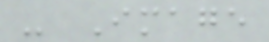- Image
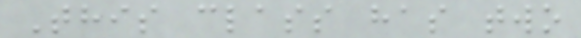This class has two
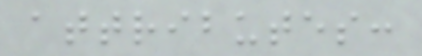attributes:
